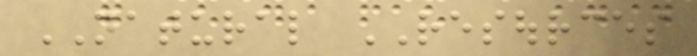NATURAL RESOURCES
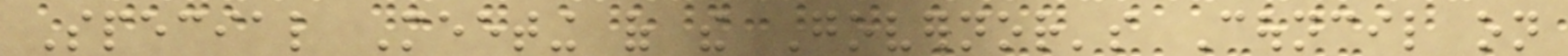Special Meeting of the Governor's Council on
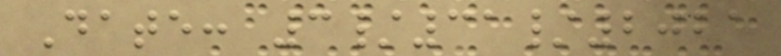Date: 3/31/2021
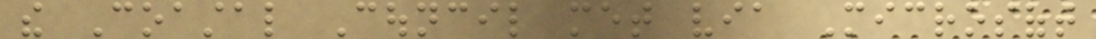the Coastal Council met via Microsoft
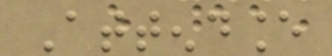Attendance
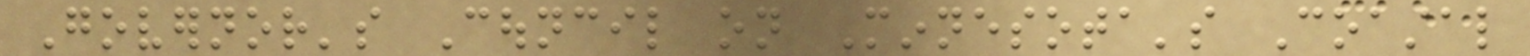Governor's Council on Minnesota's Coastal
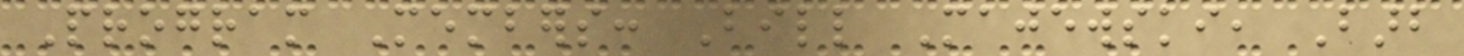Program Members: Bill Majewski, Barb
